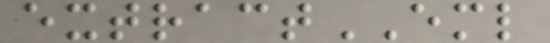extractEML
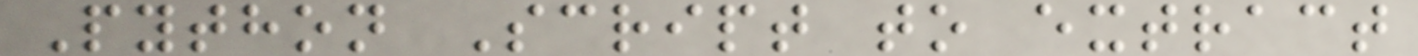Python Script to extract
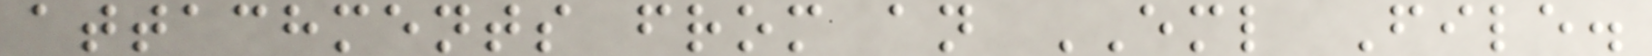attachments from an EML File.
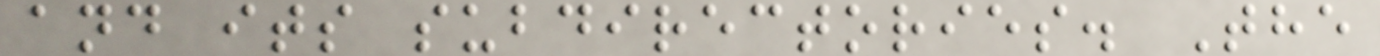and its subdirectories. The
